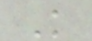K
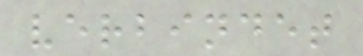verbindet
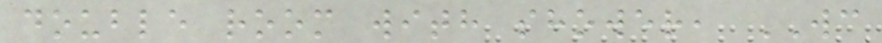double room with shower, WC
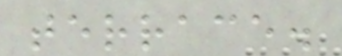terrace.
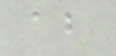ab
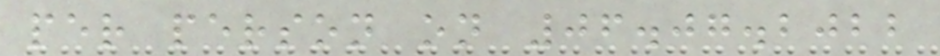per person on 06.07.2022
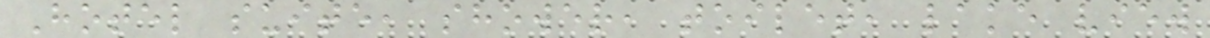Hotel suite, shower, toilet, lake view
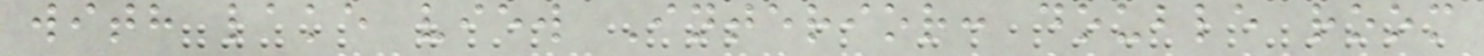with lake view Interior: double room
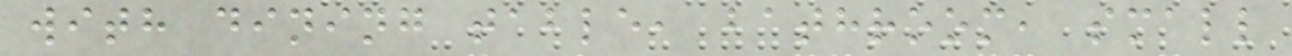with dining table, bathroom, small
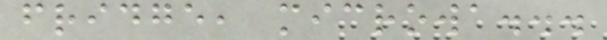fridge, microwa...
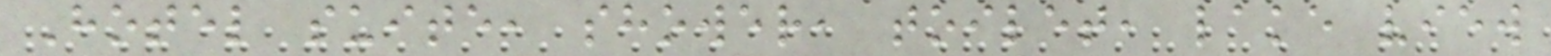Hotel suite, shower, toilet, lake view
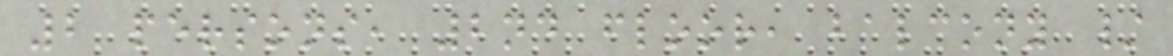2 persons, 2nd floor, balcony /
